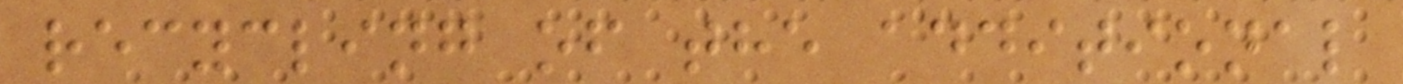recycling of the additional
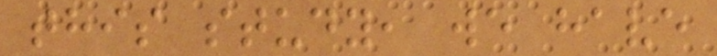this study, we have
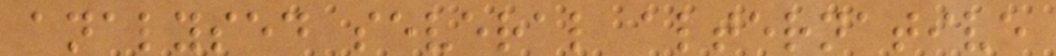analysed several alternative
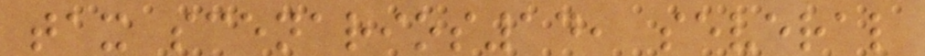tax scenarios14, several
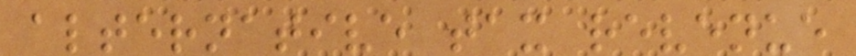alternative tax revenue
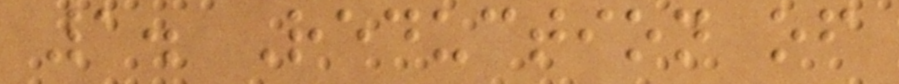1. Reduction of
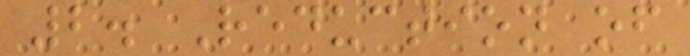2. Reduction of
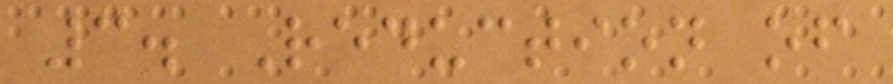3. Reduction of
